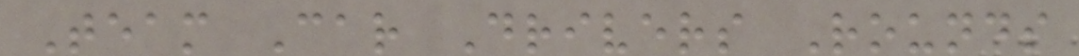Team Car Drivers Rounds
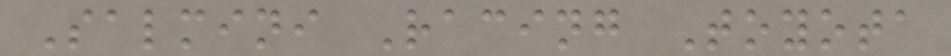Salmini Racing Toyota
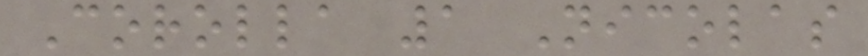Corolla 1 Nicolas
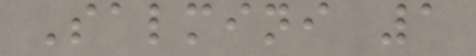Salmini 1
